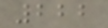222
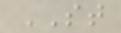ST
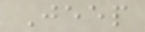Jeep
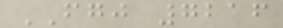FGJ 7216
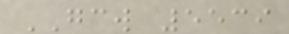GCW 5539
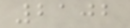2102
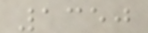1350
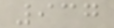937
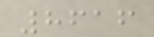8616
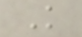K
